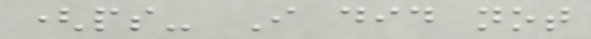(ps- I did not
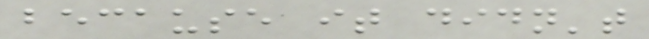because it didn't
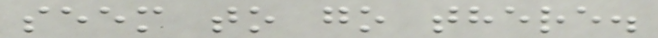seem to go there.
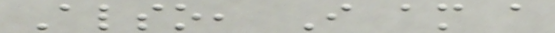Also, I am a
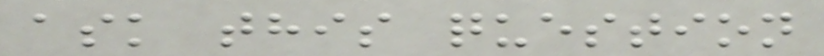ask this question
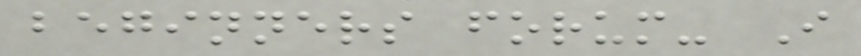beginners forum- I
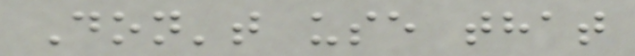Don't use that
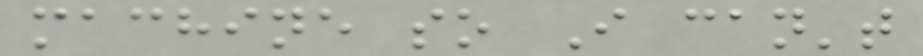machine so I can't
